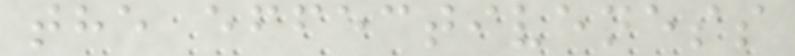the effectiveness
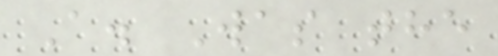A. Was the
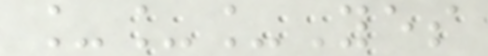___Yes
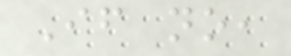If no,
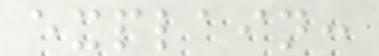explain:
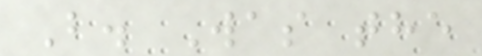B. Was the
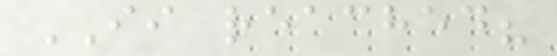II reached?
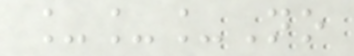___No
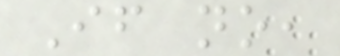If no,
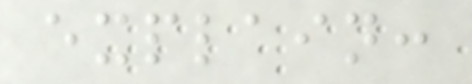explain:
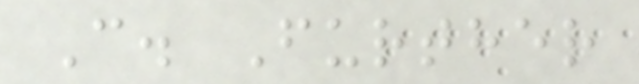C. Further
